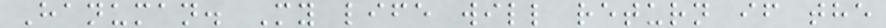Hanuman. My life will return if the
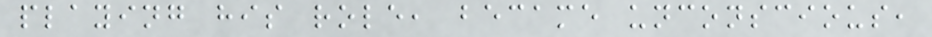playing his role, became unconscious,
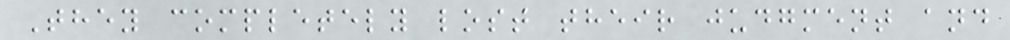They completely lost their judgment and
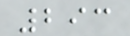293
